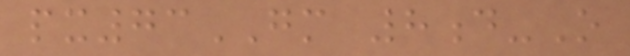px73GM 8d-O
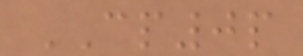CP0p
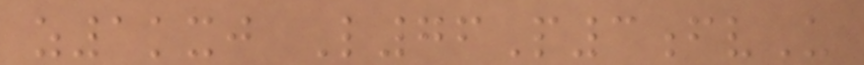z1kxj L76P3fvU
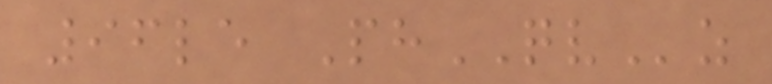96le PhQVz
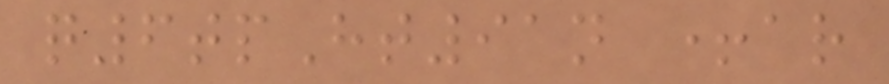q6tpHt91n +ar
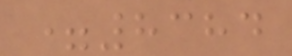=8384
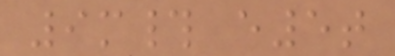9m# e5t
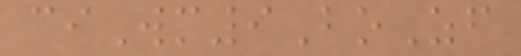ciWm9BoZf
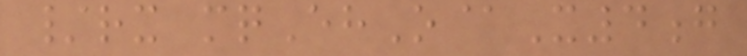/rx mqEhO@X4g
